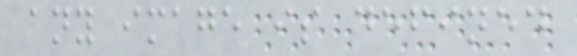any image is defined
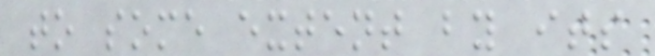to some extent by its
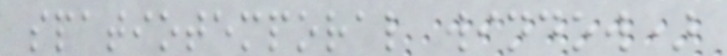spatiotemporal window)
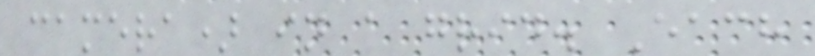camera) in a grid. Each
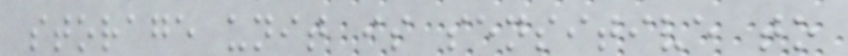storage unit is sensitive to
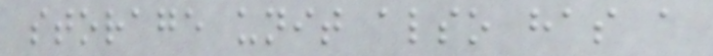storage unit also has a
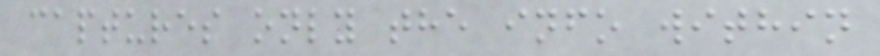captures only the info within
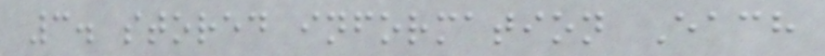3. stored information Each
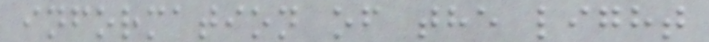information of the light
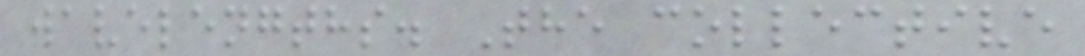wavelengths. The collective
